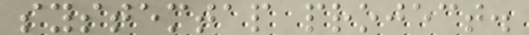systemtap project.
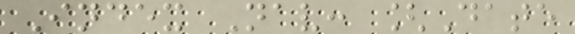Index Nav: [Date
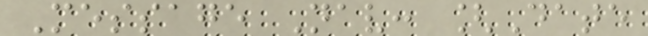Message Nav: [Date
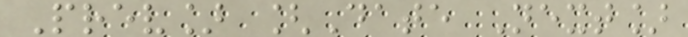Prev] [Date Next]
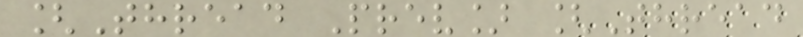[Thread Prev] [Thread
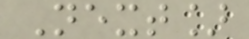Next]
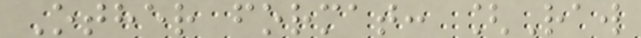Other format: [Raw
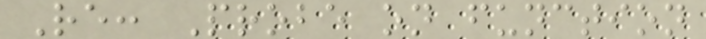Re: Probe on function
